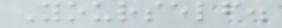Yourself.
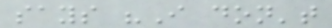says "I don't
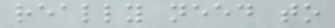really need to
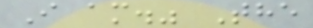I am." The
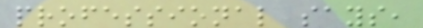professional says,
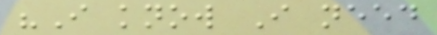"I know I need
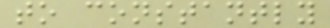to constantly
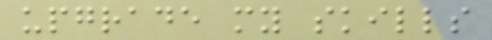upgrade my skills
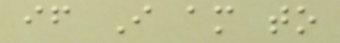if I am to
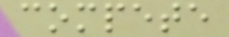compete
